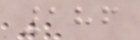186
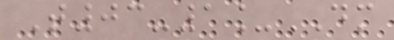T03-1_DM
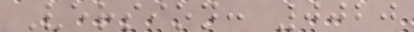Version: 0020
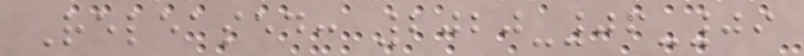Released: 2020-06-09
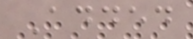Added
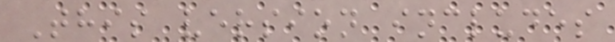This version includes
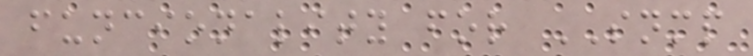funcionality for SNMP
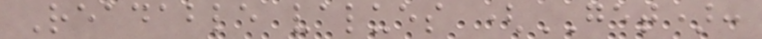Readable values (GET):
